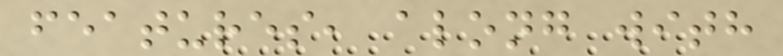features, along with
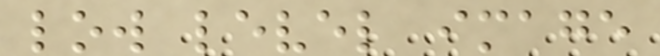low level image
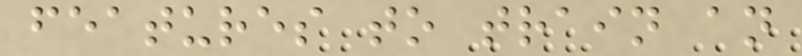features to train an
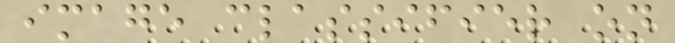image classifier on
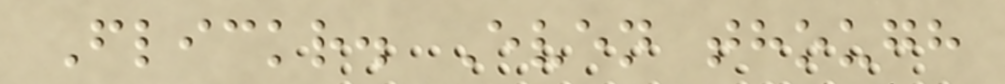Flickr. Even though
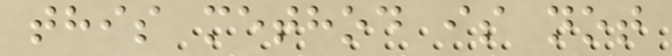this method is not
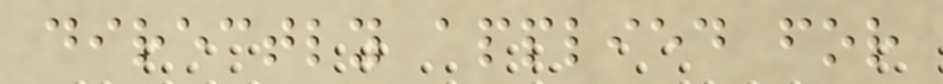directly applied for
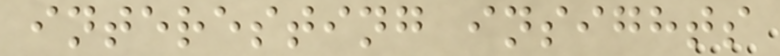interesting insights
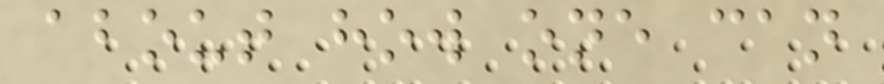about how one can
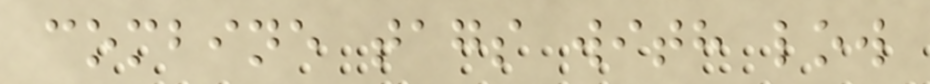combine tags with low
